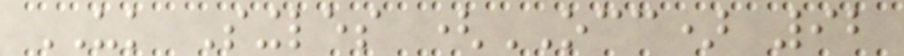UK Singles (OCC) 92
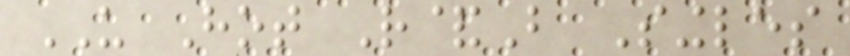US Hot R&B Singles
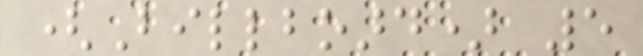(Billboard) 5
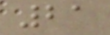21
